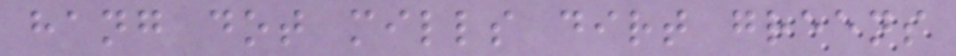hang dot mills dirt greens
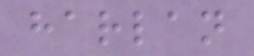harlan
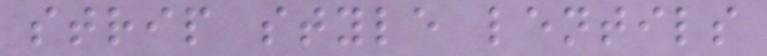strip style lentils
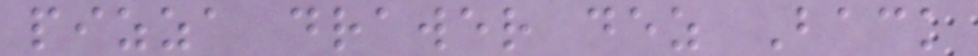pizza drawer dez Back
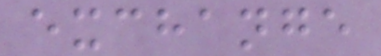exchange
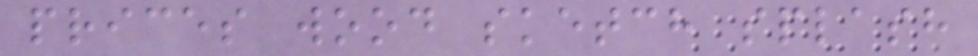prices wood sketch splash
